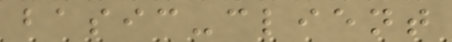basic-client
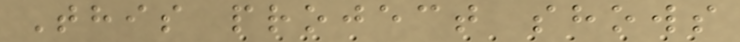This project shows
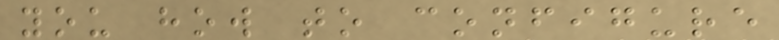you how to configure
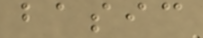basic
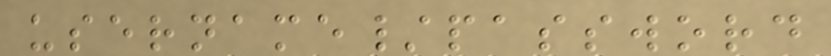username/password
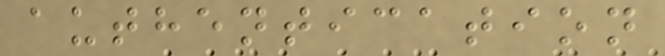authentication
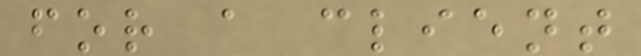for a client
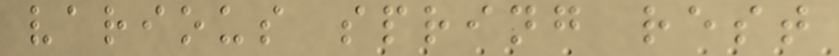various spring rest
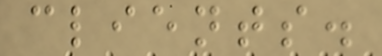clients.
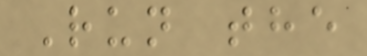Run the
